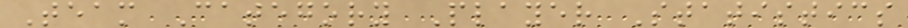Team Category Player Statistics
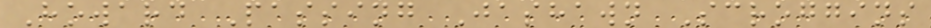Howard Passing Jashawn Scroggins
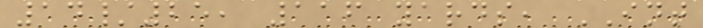14/25, 116 yards, INT
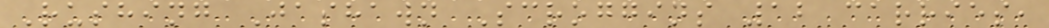Rushing Jashawn Scroggins 12 carries,
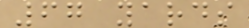67 yards
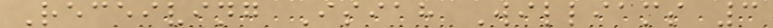Receiving Isiah Williams 3
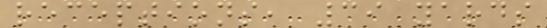receptions, 39 yards
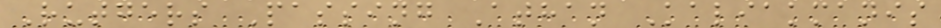Rutgers Passing Athan Kaliakmanis
